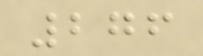276
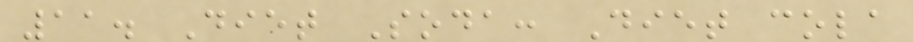11. Diet Soda: Diet cola
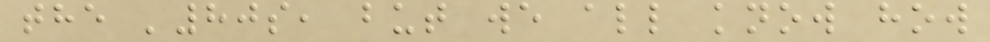the '80s, but we all know how
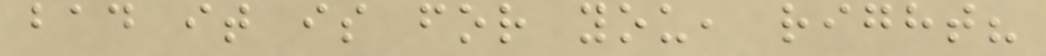bad it is for you, right?
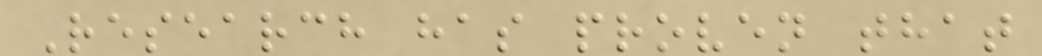Research has proven that
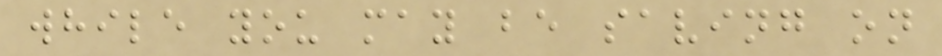while you may be saving on
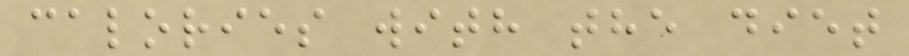calories with the diet
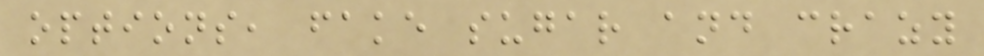options, fake sugar and crazy
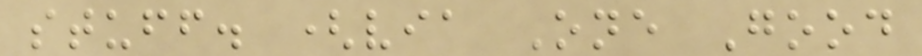stuff. (via One Good
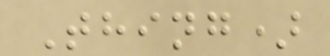Thing)
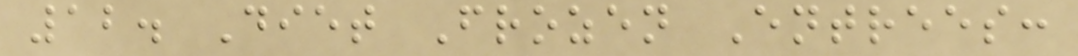12. Diet Frozen Entrees:
